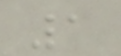1
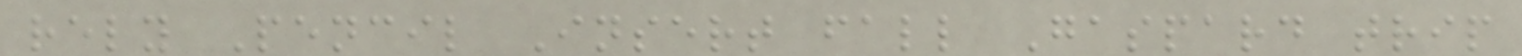rely Pencil Insert fall Gaspard trip
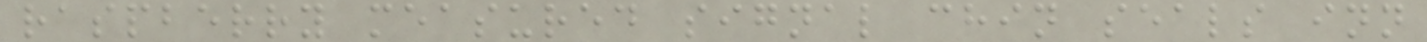raspberry measured signal chin seals inn
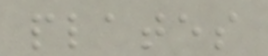plates
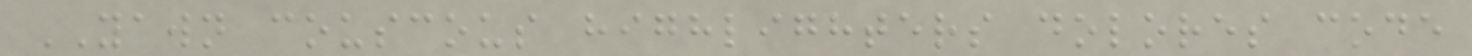YAWN couscous highlighters dolores code
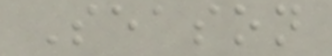Season
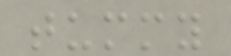tummy
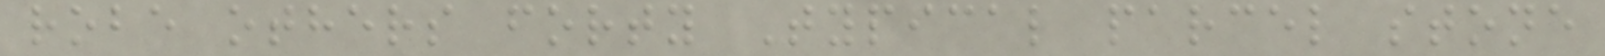robe others forty Typical parcel stone
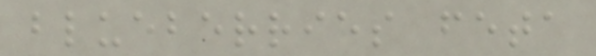blueberries feta
